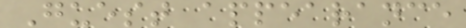Guest appearance
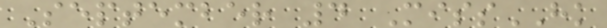September 4 MissHK
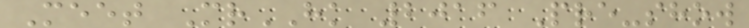Meet MrHK 2016 Pre-show
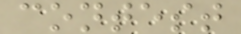contest
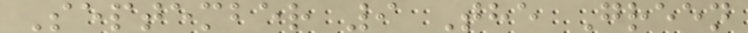September 9 The Green
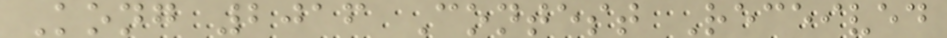Kong 2016 Contest Received
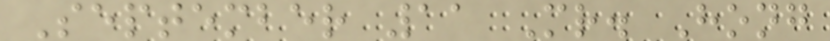September 11 Mr. Hong
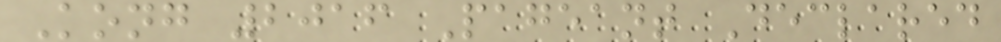Kong 2016 Pageant Declared
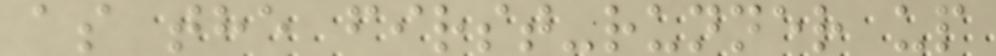as the first-runner up
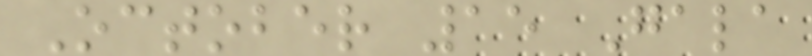October 15 Gala
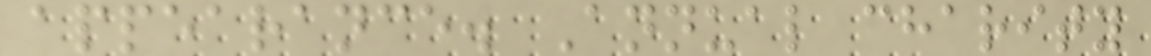appearance. Annual charity
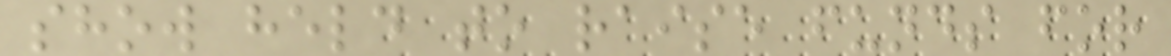show held to raise funds for
